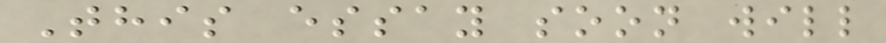This essay soon will
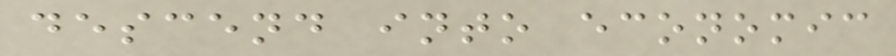descend into economic
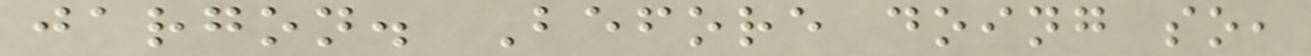jargon. Before doing so,
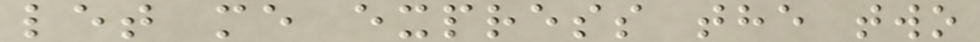let me express the two
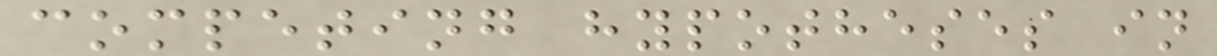competing hypotheses in
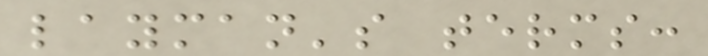layman's terms:
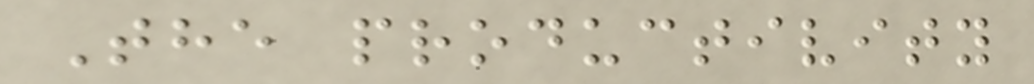The productivity
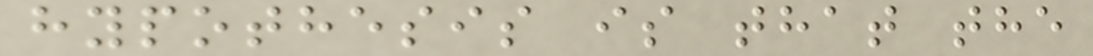hypothesis is that the
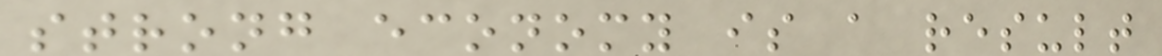strong economy is a result
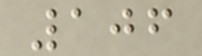106
